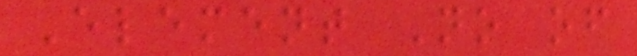Element No of
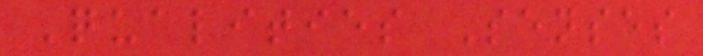Qualities Senses
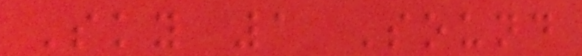Sky 1 Sound
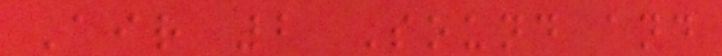Air 2 Sound and
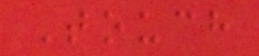Touch
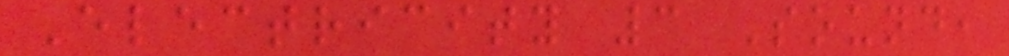Electricity 3 Sound,
